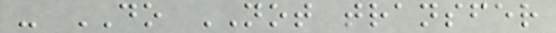- DO NOT transfer
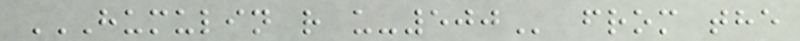HUMULIN R U-500 from the
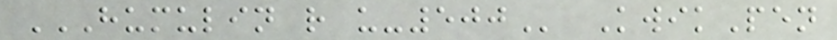HUMULIN R U-500 KwikPen
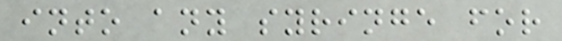into any syringe for
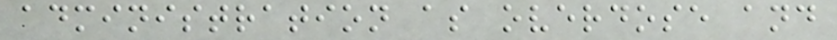administration as overdose and
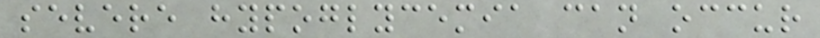severe hypoglycemia can occur
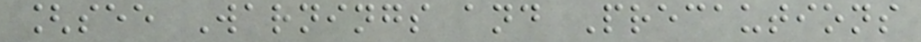[see Warnings and Precautions
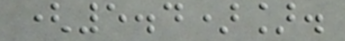(5.4)].
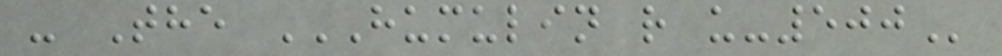- The HUMULIN R U-500
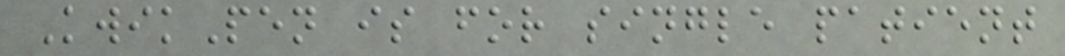KwikPen is for single patient
